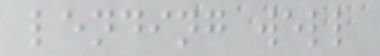lending well
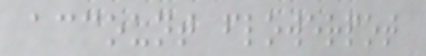account flowerpot
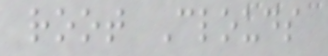root Clouds
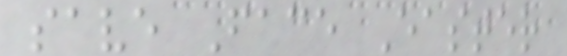save Face Easter
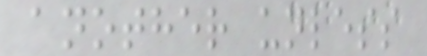another unless
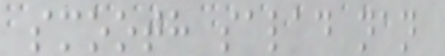smooth salad nan
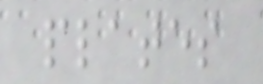plates
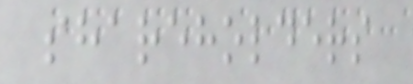shareholders
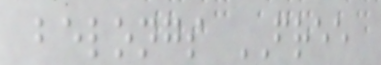belongs FREE
